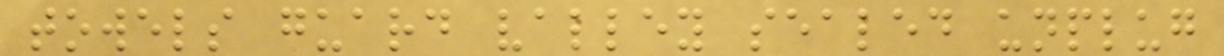towels guard valley sealed unplug
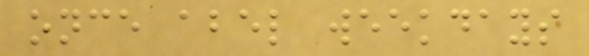once abel weekdays
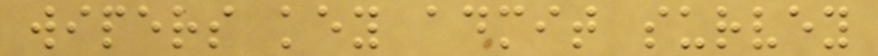wipers key admit survey
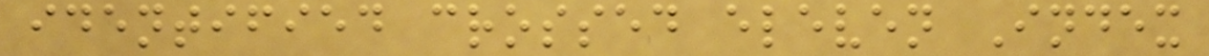identified crossed eleven Index
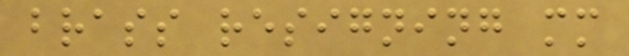brass resigning mm
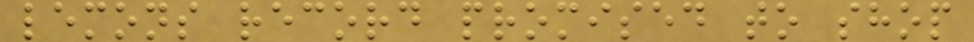lemons record promised to shop
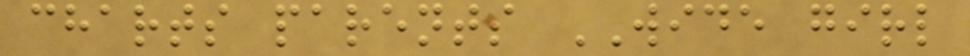charts parents WIDE girl
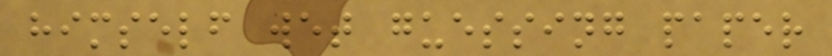himself wet guessing paper
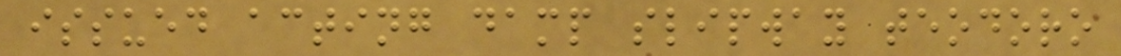issued acting damp slipway teodoro
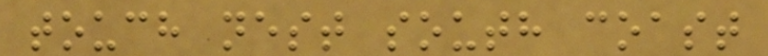touch nest south coast
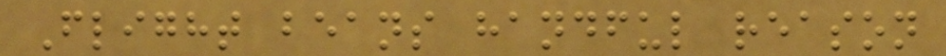Flight beans handful reason
